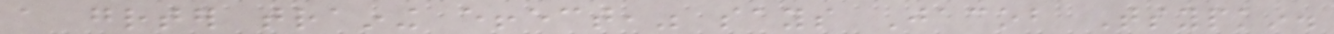a greater training effect," says Jacob Tsypkin.
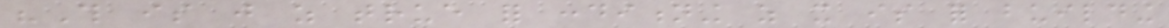"This is just as true for conditioning as it is for building
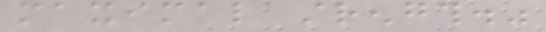maximal strength."
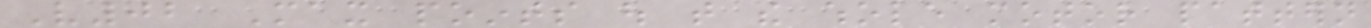V02 Max points out that the whole motor pattern
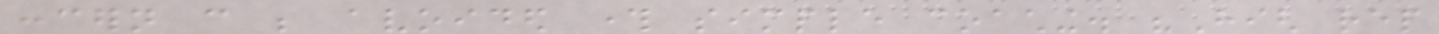concern can be avoided through simple coaching. "High rep
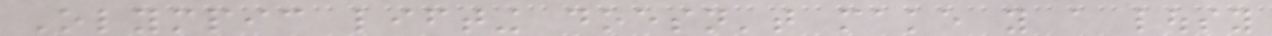Olympic lifting doesn't make you a lousy
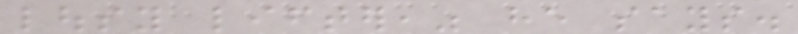lousy lifter," he says.
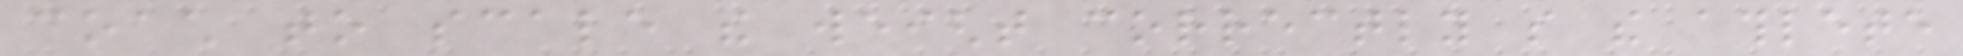coach to scale the weight correctly so the athlete
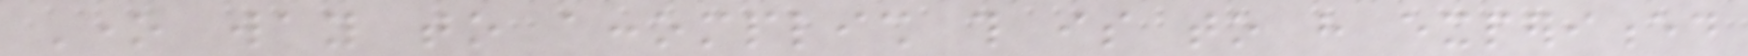One way to accomplish this is to have experienced
